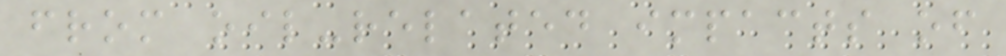from oil-related impacts of
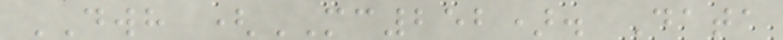DWH (MC252). Data
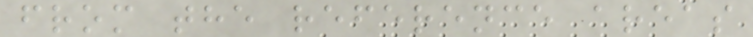from the reference areas
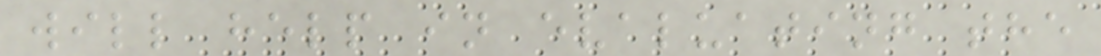will help in evaluating the
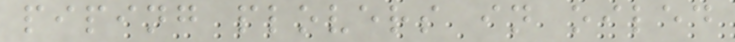piping plovers in oiled
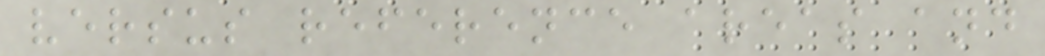versus reference areas and
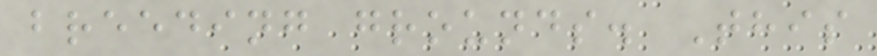breeding grounds. This
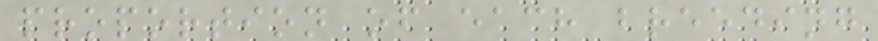proportion of each breeding
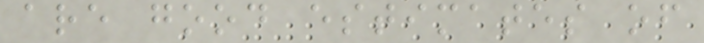are good estimates of
